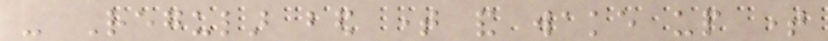- Regular bed time and wake up time
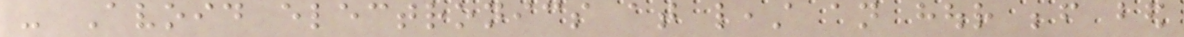- Avoid electronics at least an hour before bed
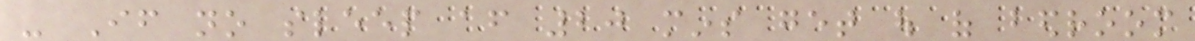- If no sleep after 20 mins get out of bedroom
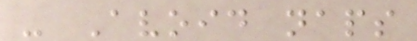- Avoid naps
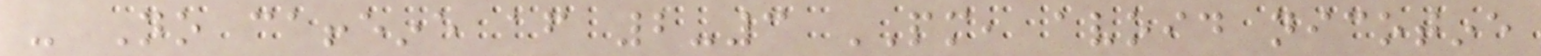- No caffeine after 2-3 PM, avoid nicotine
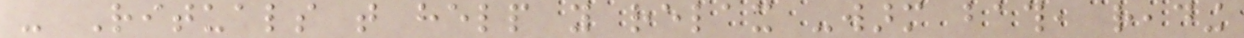- Rituals that help you relax -warm bath, reading
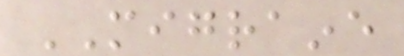MIGRAINE
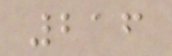216
